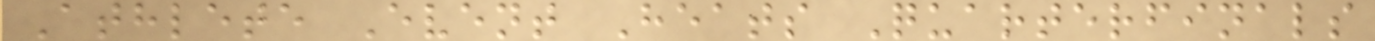Athlete Event Heats Quarterfinals
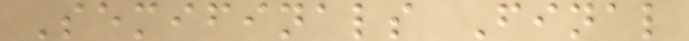Semifinals Final
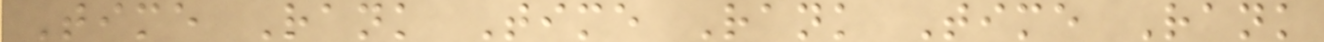Time Rank Time Rank Time Rank
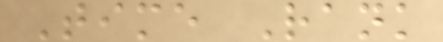Time Rank
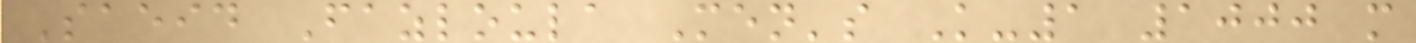Saeid Fazloula Men's K-1 1000 m
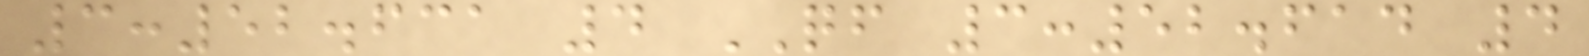3:52.631 4 QF 3:52.614 4
